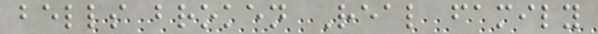bells broken Real family
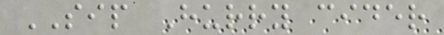SIP Hurry cider
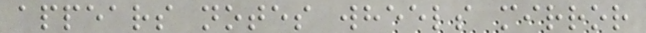appears notes wheels mirror
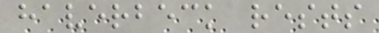haverbeck rests
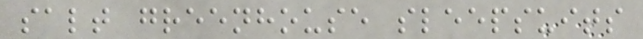salt greenhouse sleepsuits
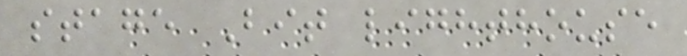stage Bit lighthouse
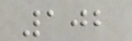102
